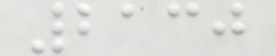2130
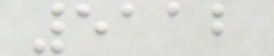5112
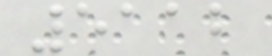5112
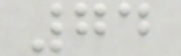74
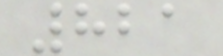821
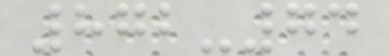872-74
